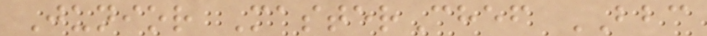Junior MasterChef BBC
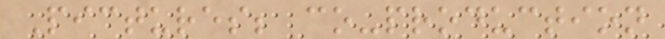Pictures; co-production
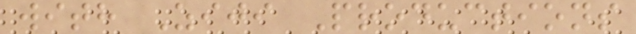with Ziji Productions
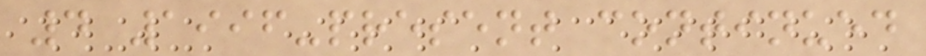4 1996-present continued
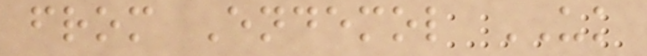from Endemol UK
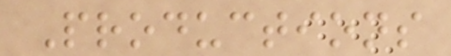Productions
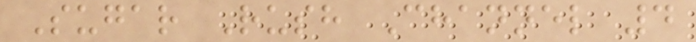Sugar Rush Channel 4
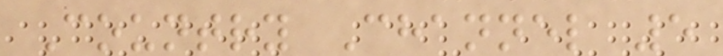Country Channel 5
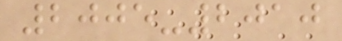2005-2010
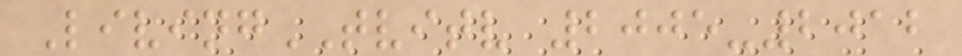LivingTVITV 2005-2012
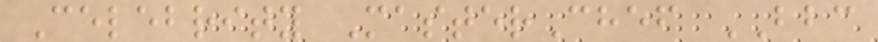Celebrity MasterChef BBC
